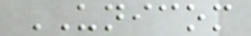UNICOM
